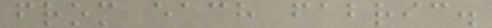from each fabric.
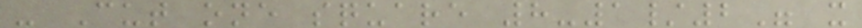- Cut one square 8-1/2" x
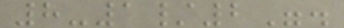8-1/2".
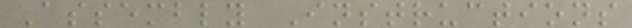Assembly Instructions
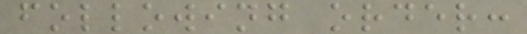following order:
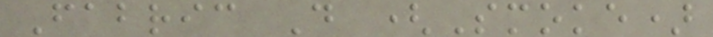Fabric D (Smoke)
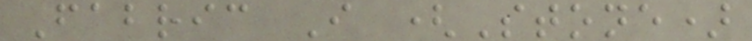Fabric I (Stone)
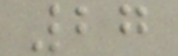27
